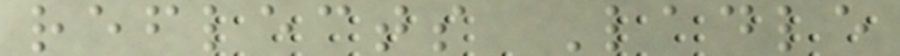reflects Ladle
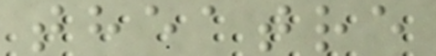theatre
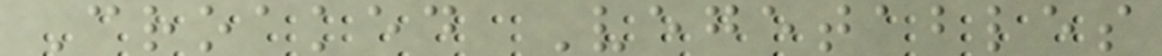Croaked Vegetables
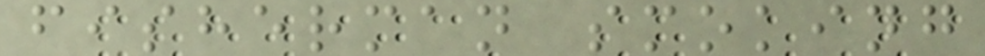fisherman smoking
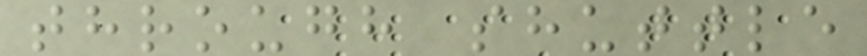through shuttle
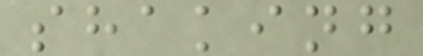shaking
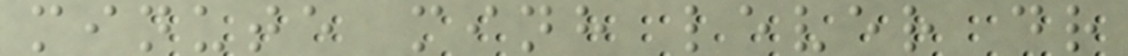minute minh lever dr
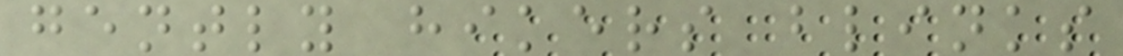gently hikers blinks
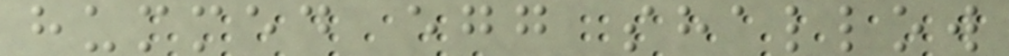hummed egg shallow
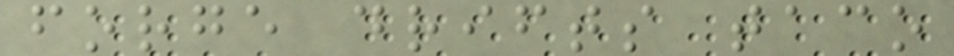forge drifts taco
